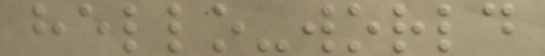hello-world
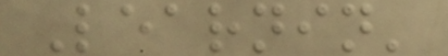Learnin'
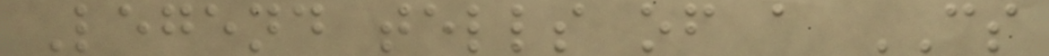Legend tells of a CS
